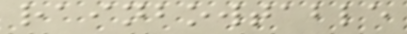rainbowtable
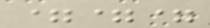===
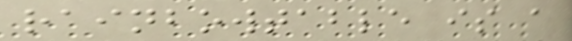rainbowtable is a
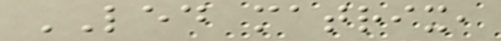LED matrix,
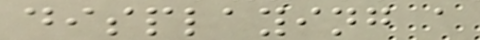displaying a
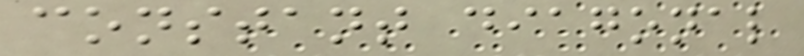constant diagonal
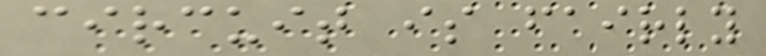circuit is fairly
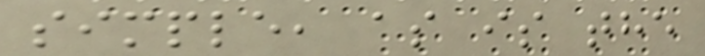simple, as is the
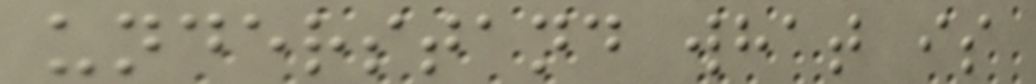understand what is
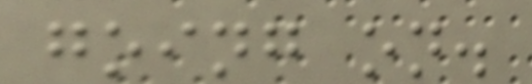going on.
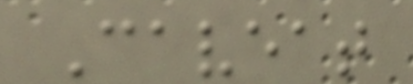Caveat
